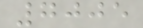7005
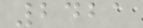2421
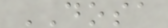DOSA
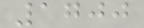1700
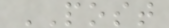POST
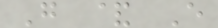G & E
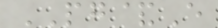PG&E
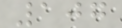107
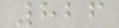826
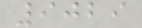9029
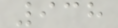938
